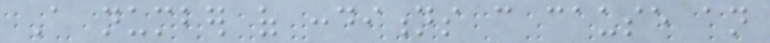A number of conditions can cause an
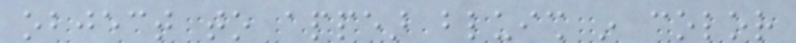object to appear bluish in color
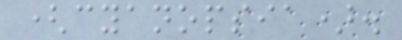(cyanopsia).
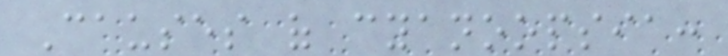Causes of cyanoopsia:
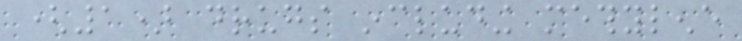(1) drugs including methylene
